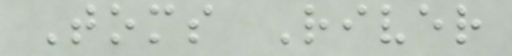Toms River
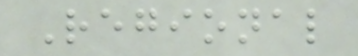Regional
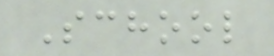School
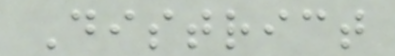District
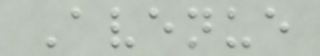Avenue
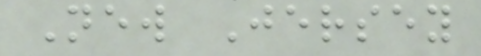New Jersey
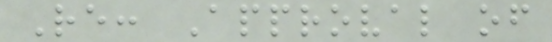Re: Approval of
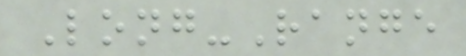Long-Range
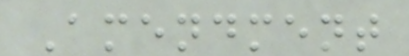Amendment
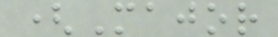(Major
